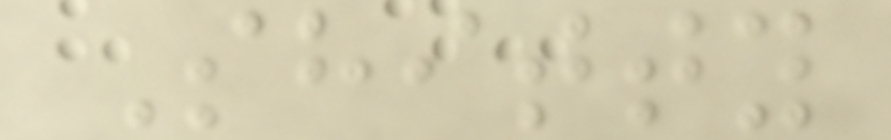Shitty
